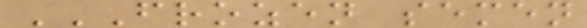FROZEN SEMEN
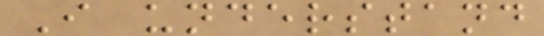I understand
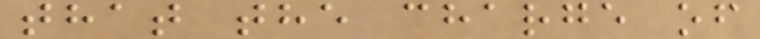that the charge of
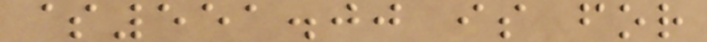$551.00 is for
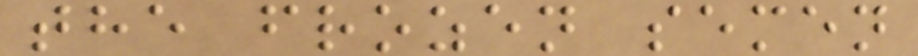the frozen semen
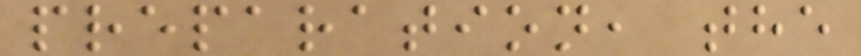preparation, the
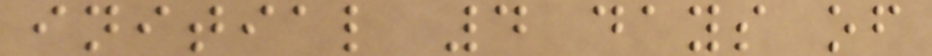initial 4 days of
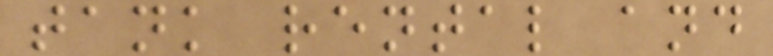tank rental and
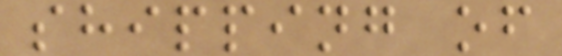shipping of
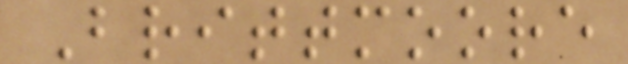Brittmoore
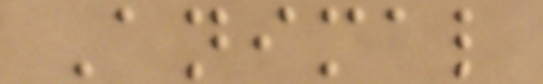Animal
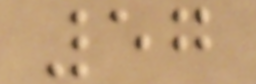57
